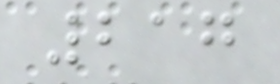217
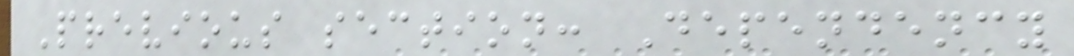Previous section: Dependency
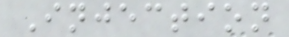Injection
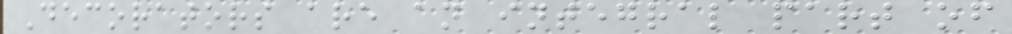Decorators are an integral part of
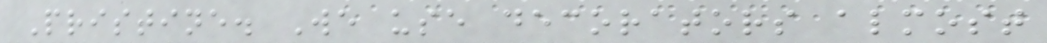Pristine. We use decorators almost
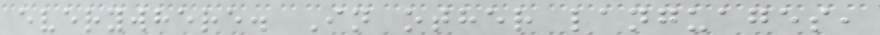everywhere. In other languages,
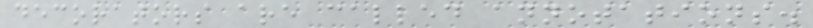decorators are called annotations.
